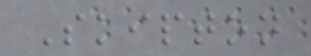Skipton
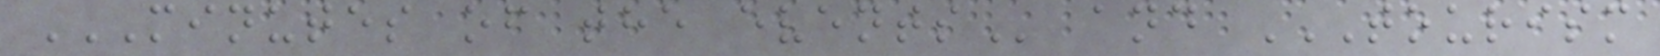MINUTES OF THE EVENTS and TOURISM
